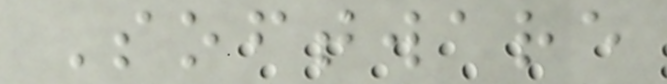Software
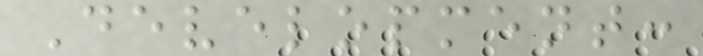Development:
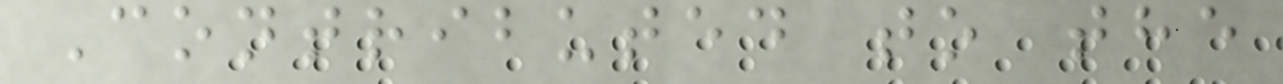Contributed to the
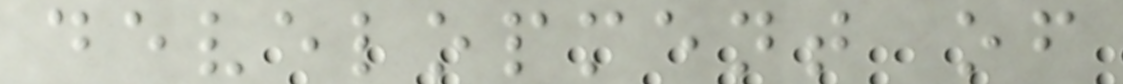development of
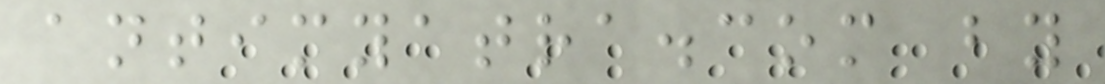antimyatra.com by
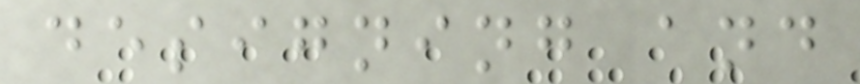designing and
